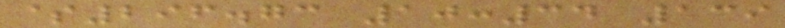$296.73 10:34 139
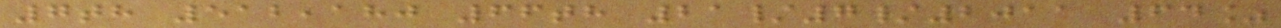7th 512,180 66th 21/7/2011 64%
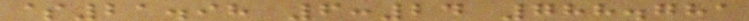$21.98 6:24 788.781
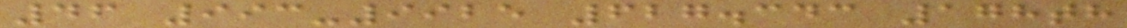46 993-9925 627.343 178th
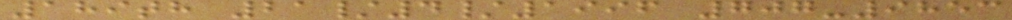189th 21/4/1996 707-9853
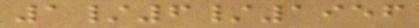1/6/1956
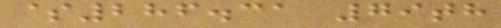$286.31 79th
